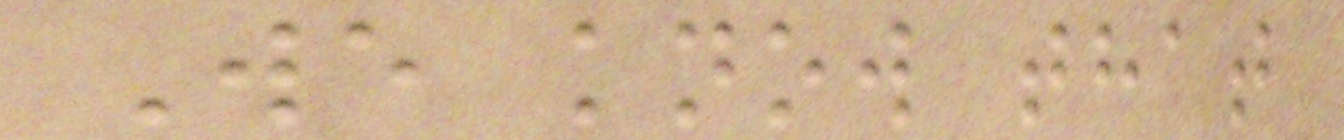We know that
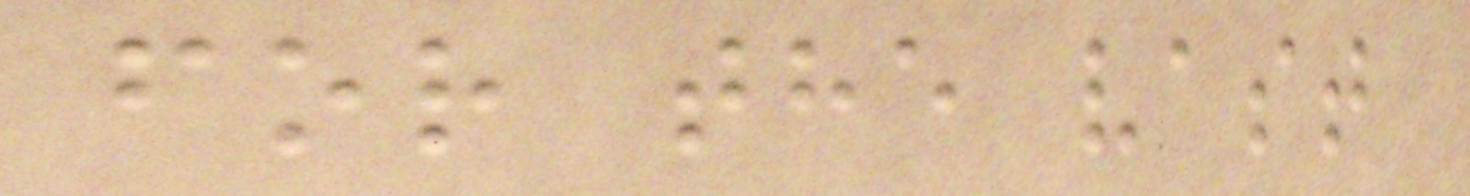for the vast
